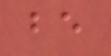be
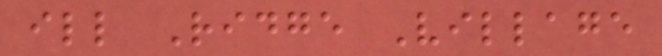ill Ridge Village
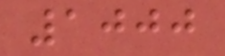1000
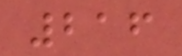216
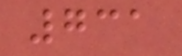731
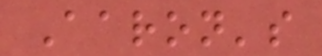Aaron's
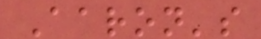Aaron's
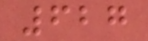627
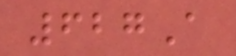627A
